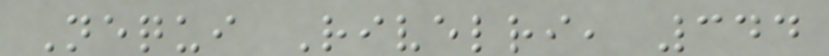Nequi Rivelri, 344
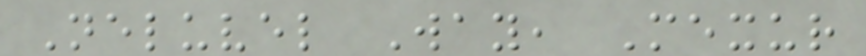Neluvel Way, Mexur
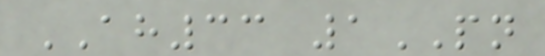AH33 1PN
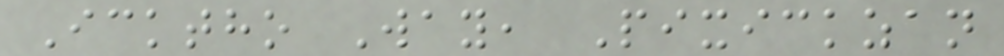Icktho Way, Pixickzan
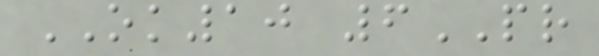OK10 6PR
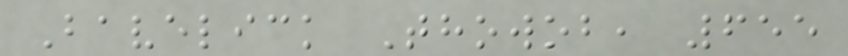Bavelick Thowob, 655
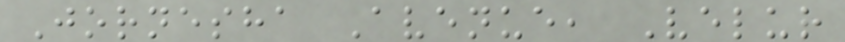Jornesha Avenue, Velur
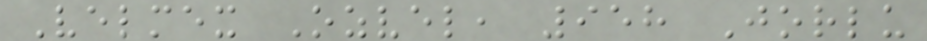Velmex Ozvel, 958 Jorlu
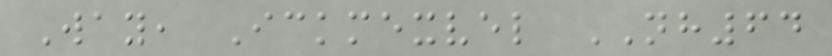Way, Ickmexvel NH64
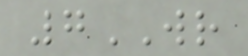7WR
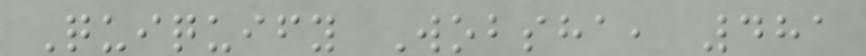Quiquify Wobsha, 481
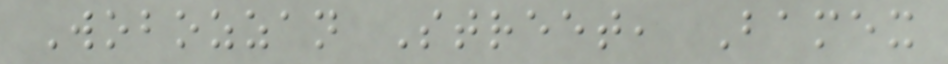Wobozzan Street, Bamex
